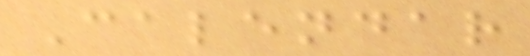Calendar
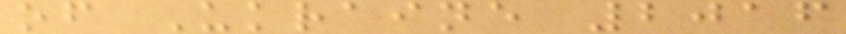of Ukraine 2016
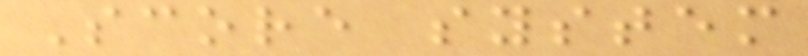Score system
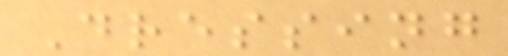Dressing
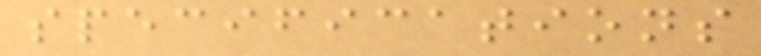specifications
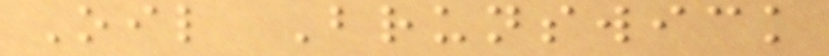Oil Brunswick
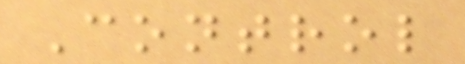Control
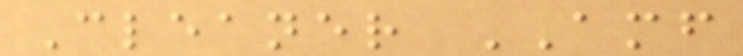Cleaner AMF
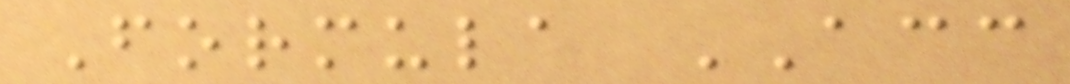Formula ACC
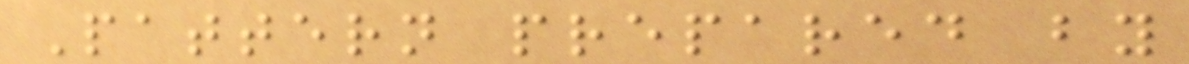Pattern prepared by
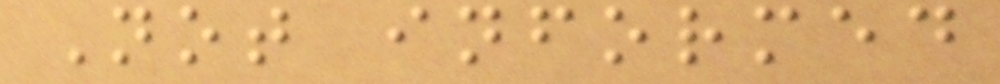Not informed
